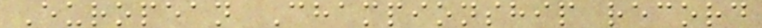European Championship record
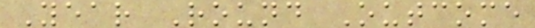Year Round Outcome
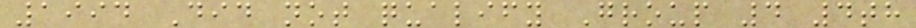1994 Did not qualify Group 4 4th
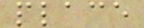place
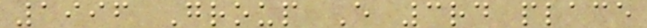1996 Group E 3rd place
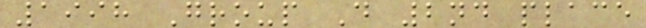1998 Group D 2nd place
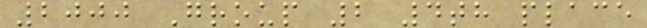2000 Group 2 4th place
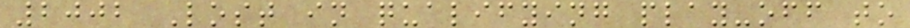2002 Lost in qualifying play-off to
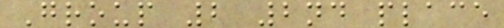Group 2 2nd place
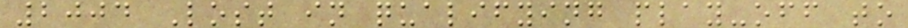2004 Lost in qualifying play-off to
